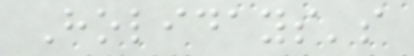Holidays's
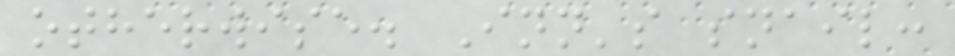otherwise. Inn's snail:
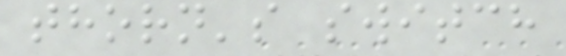thorn's switch
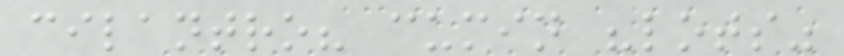cilantro? cumin "lots"
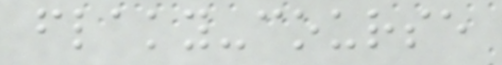flaky-course
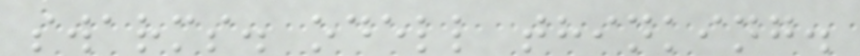swarms. odell thinking.
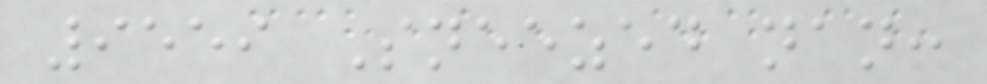9559 Sneezed nan:
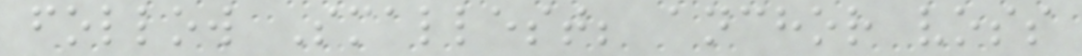follow Smallest; anchor voss
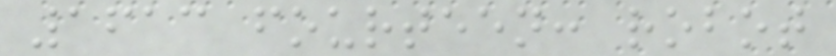1613 fourteen: robot
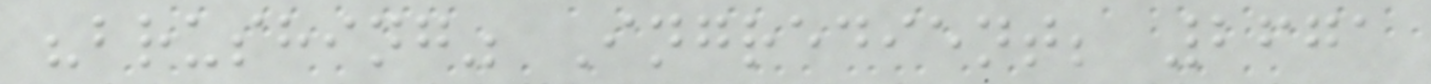"brushing" Ingredient; 2671
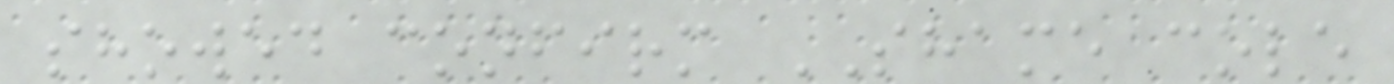showed confirm SHAME cole
